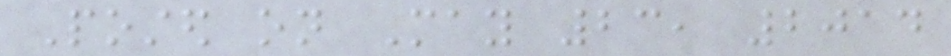Posted on May 23, 2014
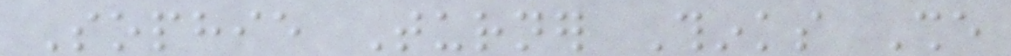Sophie Turner Thinks She
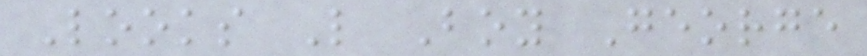Looks Like Boy George
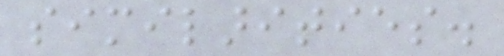similarities.
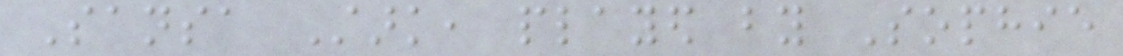Sansa Stark, played by Sophie
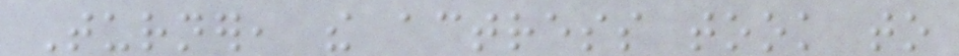Turner, the actress took to
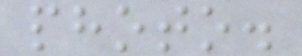photo.
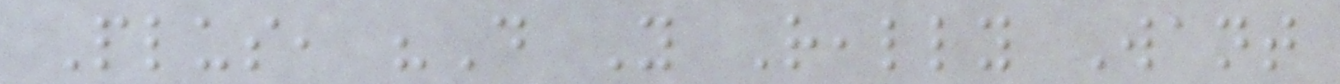Plus, "Do You Really Want
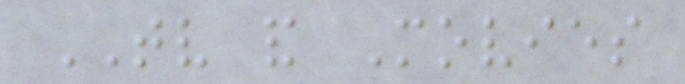TV and Movies
